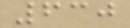630
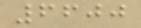6600
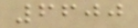6600
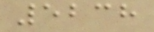5238
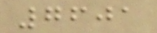7601
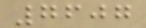7607
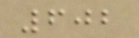602
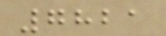7821
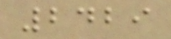2429
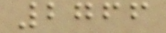2766
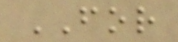FOR
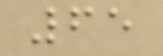65
